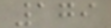179
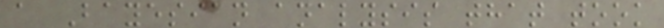a Bayesian analysis that took
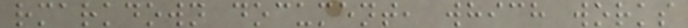rmarkdown document, which works
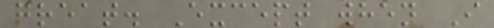great. Except when I
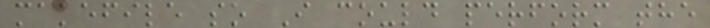makefile so I could perform the
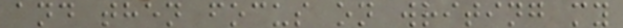and then focus on writing my
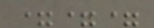===
